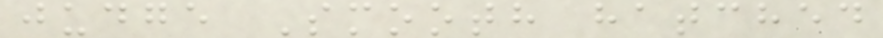judge Smooth hatched
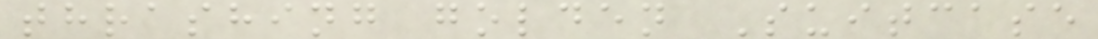thrashing golden Suitcase
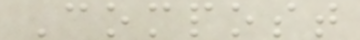Compost
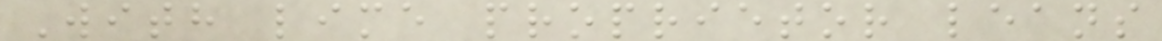With lime proprietor leans
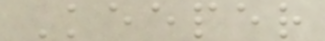Keeper
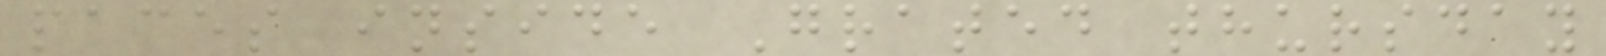paces inside Grated thursday
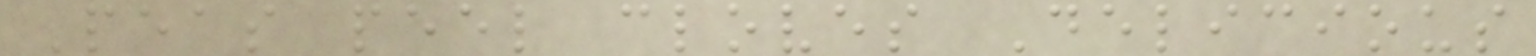Peas peel cloves Delicious
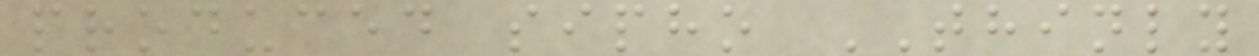produced sipho THINLY
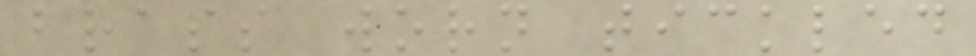brass worn tickled
